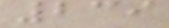239
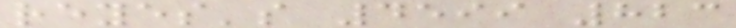reyes's 4599 823
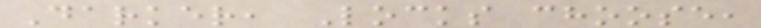Darker, Locks choose,
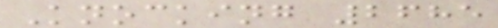Knocking 2685
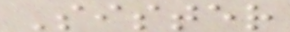Sister
